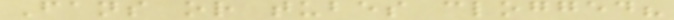Fans or tubes clogged?
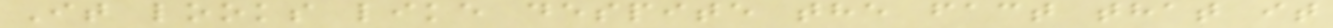It looks like despite the fact that it
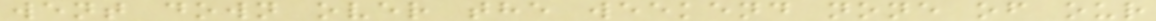went down over the weekend none of our
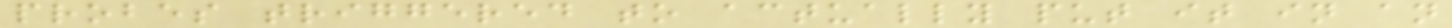probes triggered to actually put it in an
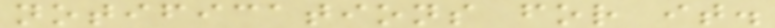notifications for it.
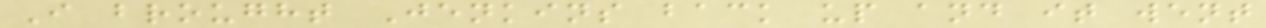I brought Jenkins back up and it went
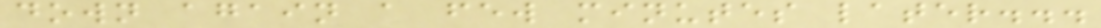down again a few minutes later...
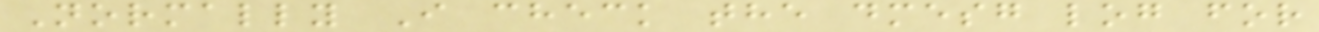Normally I check the dmesg log for
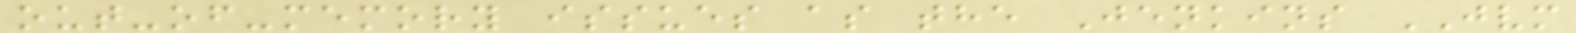out-of-memory issues as the Jenkins JVM
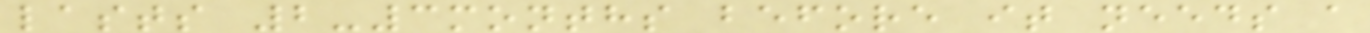lasts 2-3months before it needs a
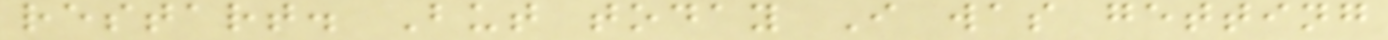restart. But today I was getting
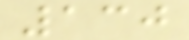130
